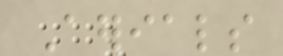Aerials
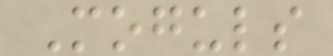Moguls
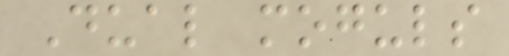Dual moguls
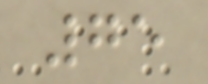75
